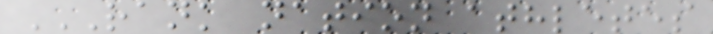RANK NATION ATHLETES
